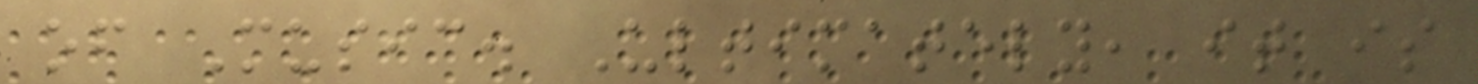of Music. Ultimately, it is
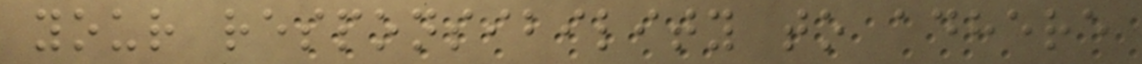your responsibility to adhere
